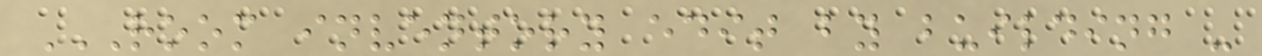ROOM INVENTORY EDIT BY BUILDING -
